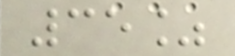35%
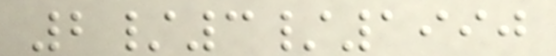2/3/1990
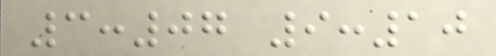3:07 9:10
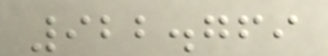922.769
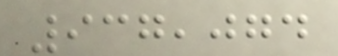937,074
